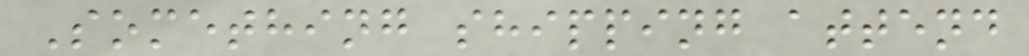Something shipping attend
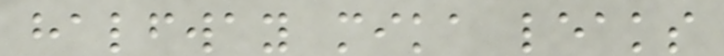halfway mika leaks
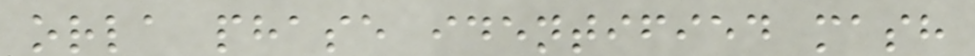orla phase identified mash
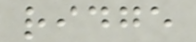ridge
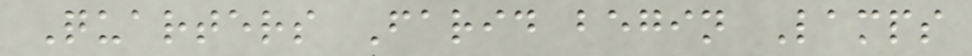Quarters Farid begin Lamps
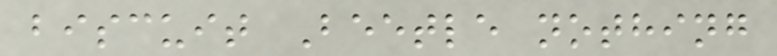biscuit Beetle nothing
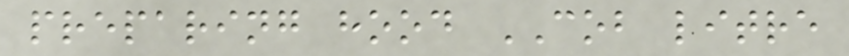preparing hood COB litre
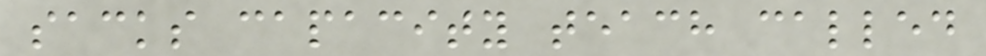sacks capacity teach called
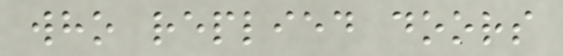who replied doors
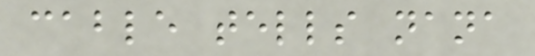cable tells nana
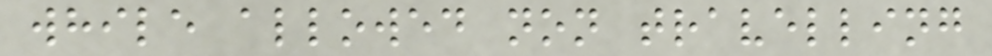while allowed non travelling
